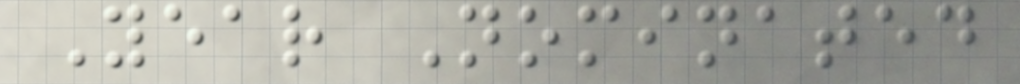Year Nominated
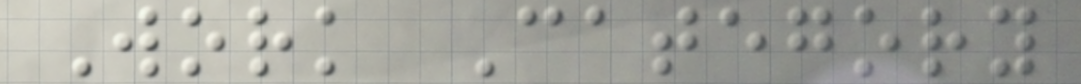Work Category
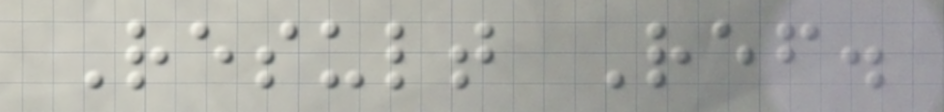Result Ref.
